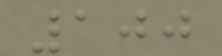100
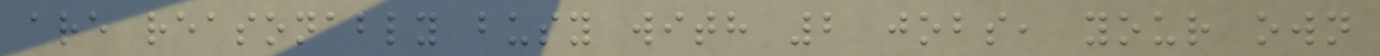are reasonably busy with 2 jobs, your own
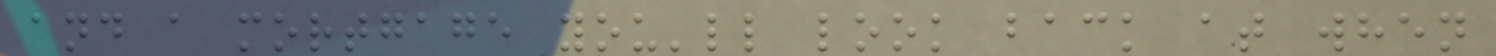and a mortgage you'll look back at when
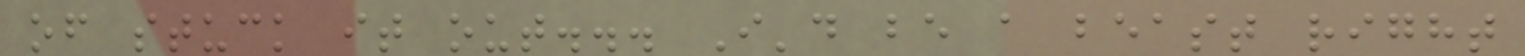of stuck it out... I'd be a beast right
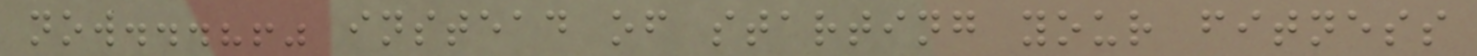now...?!" instead of starting your fitness
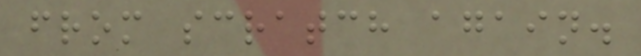from scratch again.
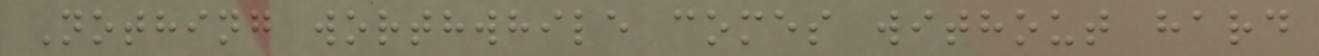Nothing worthwhile comes without hard
